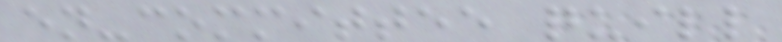en-committee quill
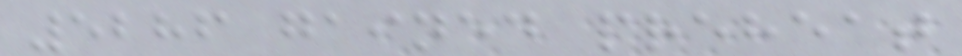5286 gained preheat
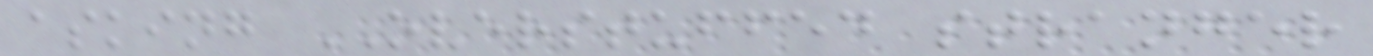asking OVERSTUFFED stranger
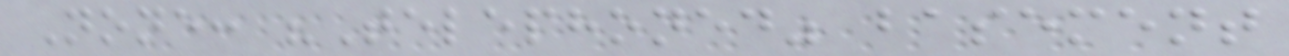None: "Telephoned" basement
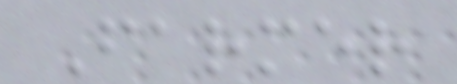Farmer
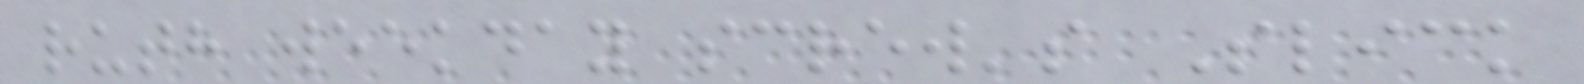ruth weekday screw's Slick
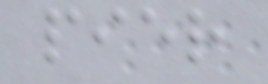pier
